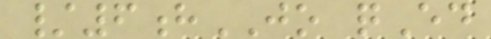/6hJO qEd
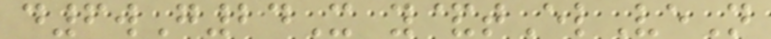d6wG24X y&tElVeN
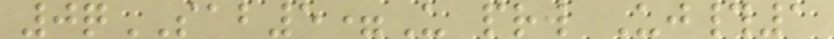0qSAB5=U prw Uj#1
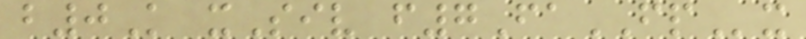b0K xSiv f7FaFPx
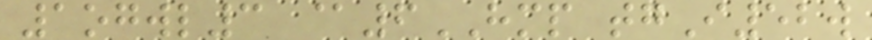1ogwl3 @6HMP tgI52w
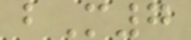bM7
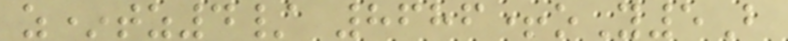z*tz4/ 8686+oY5B
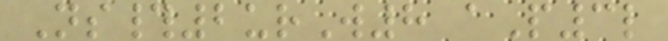Ns#2urW8 aP3l
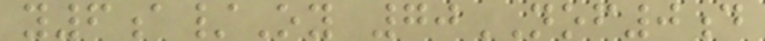y6a/Oy 70NOF0d
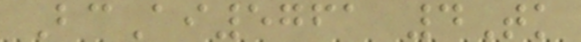BcAi5761 4Tk
